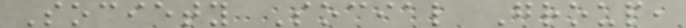Society Social Group,
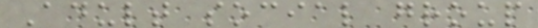Adult social group
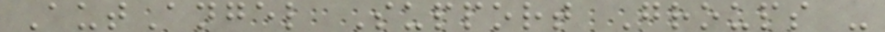AutAngel Support Groups -
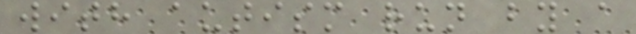with autism run by a
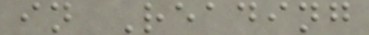in Reading
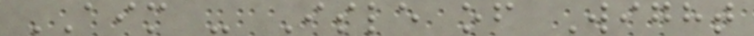AIM - Isle of Wight
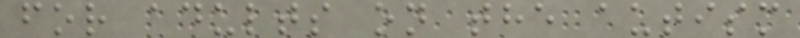for adults on the autism
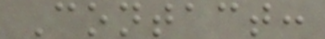Contact:
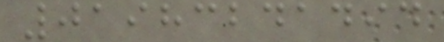01983241494
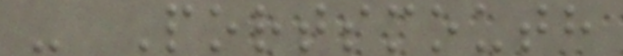- Portsmouth
